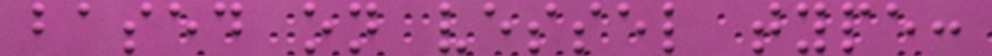based on vessel type:
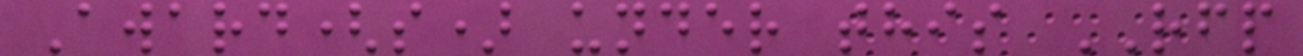Award(s) under this RFP
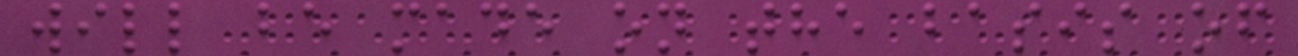will be made on the basis of
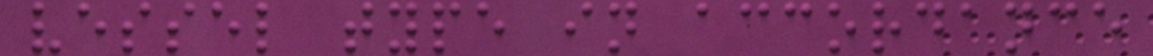vessel type in accordance
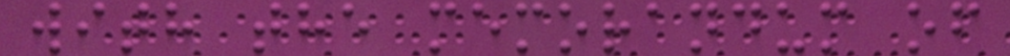with the memorandum of
